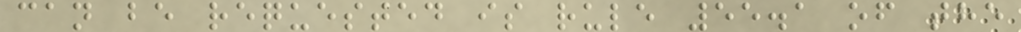can be requested is rule 55.1 of the
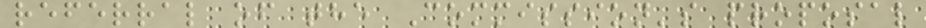referral of the Commission's proposal
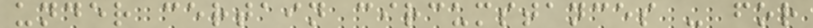under certain circumstances - for
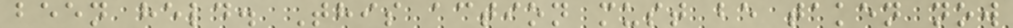been held. This action must be taken now
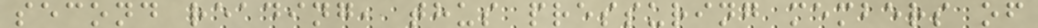second reading, thus pressuring members of
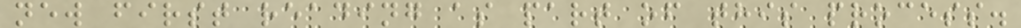new first reading as part of this process.
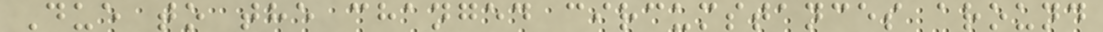Due to the changed circumstances around
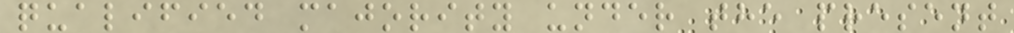qualified majority under the present
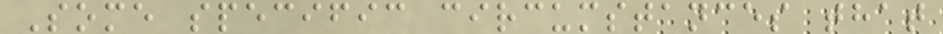Some specific circumstances that
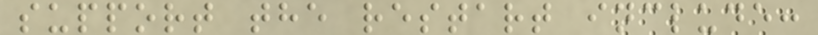support the restart include:
